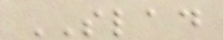SLAD
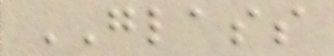GLASS
